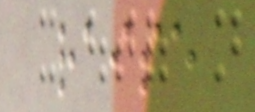raise
